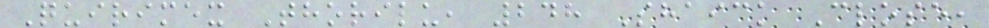Quirimex Thorilu, 248 Shaick Close,
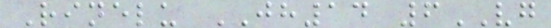Rinelu JH14 6VG
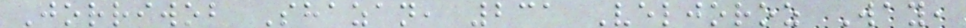Jorriwob Shazan, 231 Veljoroz Way,
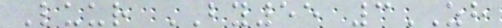Luur BY55 3ZH
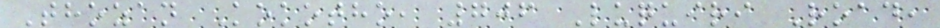Thozan Kokotho, 706 Luquiri Road,
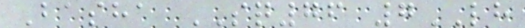Basha SQ76 7LH
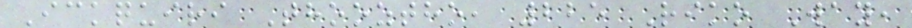Ickquiri Thooztho, 225 Riko Way,
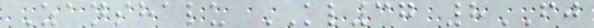Zanshalu KL37 8FJ
